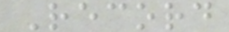Record
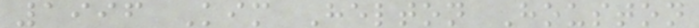1996 Kim Helton Houston
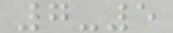7-5
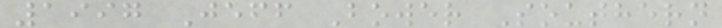1997 Jeff Bower Southern
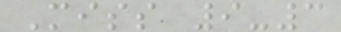Miss 9-3
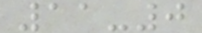11-0
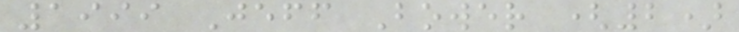1999 Jeff Bower (2)
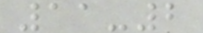11-2
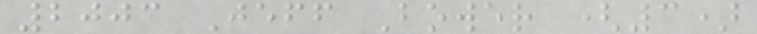2003 Jeff Bower (3)
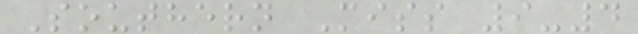Southern Miss 9-4
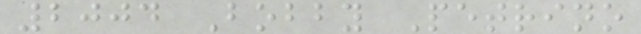2004 Bobby Petrino
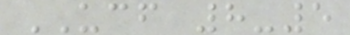UCF 8-5
